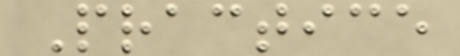Practice
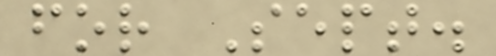for Sept.
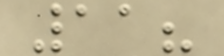11?
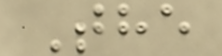The
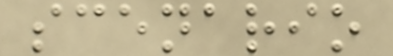scenario
